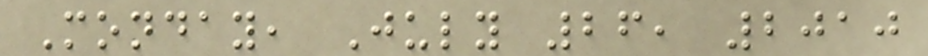Monday, July 26, 2010
